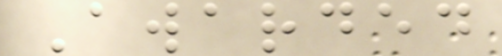Awarded
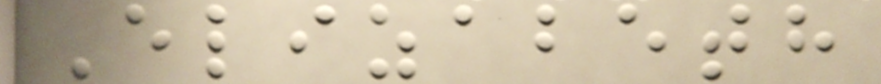Elizabeth
